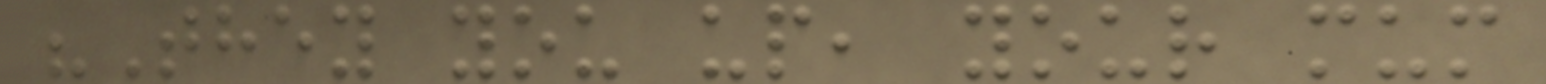"They you up, your mum
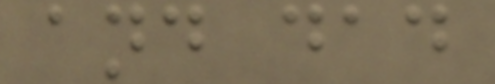and dad
